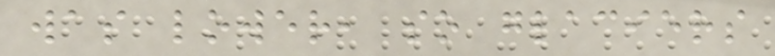was lower, so glaciers
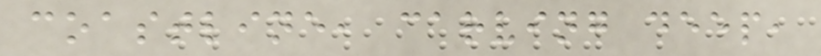coastline, carving deep,
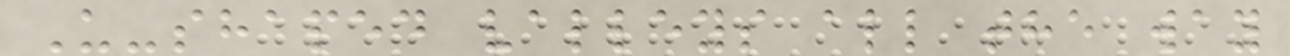U-shaped valleys all the way
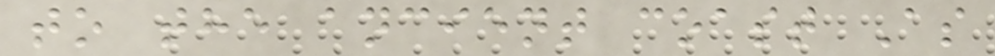to the ancient coast As
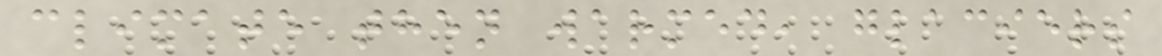climate then warmed, glaciers
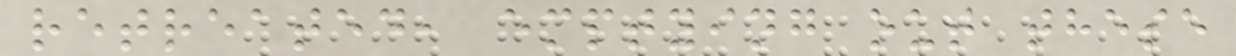retreated, emptying out these
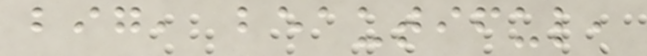big, beautiful,
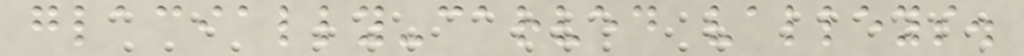glacially-carved valleys.
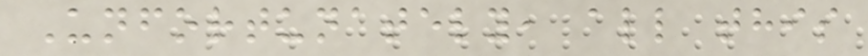Unfortunately, all this
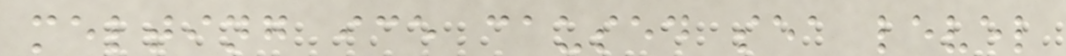melting ice caused sea level
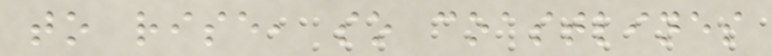to rise, so coastlines
